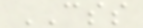CSS
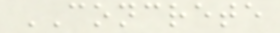CONCRETE
